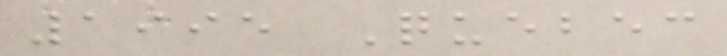1995 Quebec
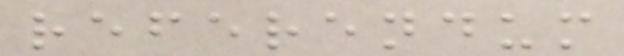referendum
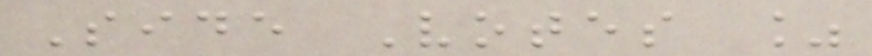Side Votes %
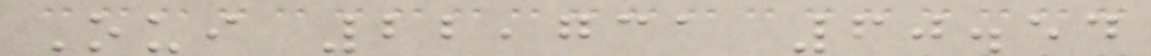Oui 22,731 60.54
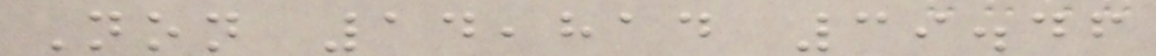Non 14,814 39.46
